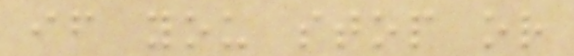if you stop or
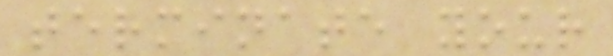terminate your
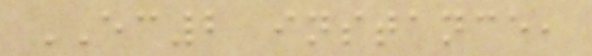EC2 instance,
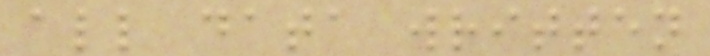all data written
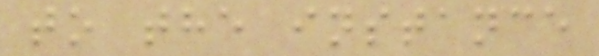to the instance
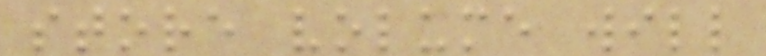store volume will
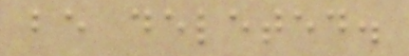be deleted.
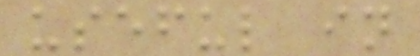useful in
